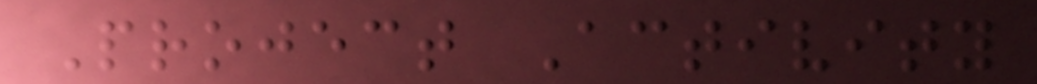Project Activity
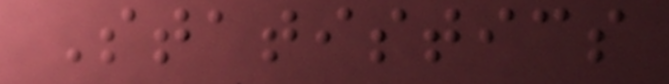Statistics
